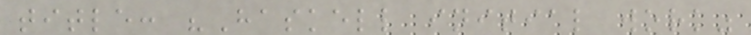title: "Haskell initial work"
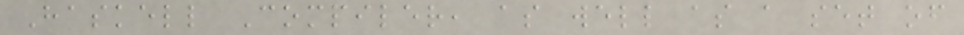Haskell Compiler, as well as a set of
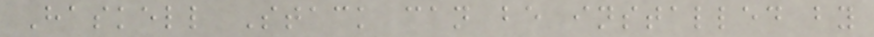Haskell Stack can be installed by
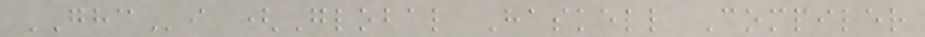GHCi (Global Haskell Compiler
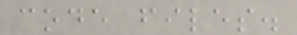code files.
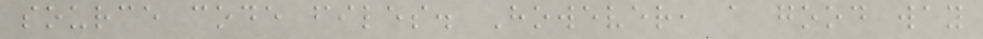source code files. However, a good way
